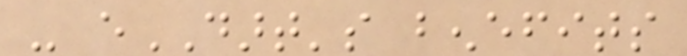- eDART's benefits
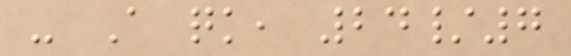- A quick, 24/7
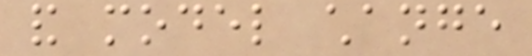and model change
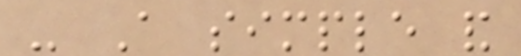- A simple and
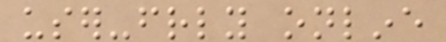user-friendly online
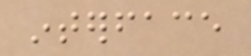interface
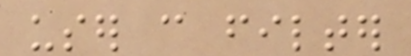user can filter
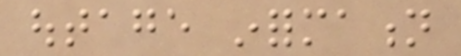outage information
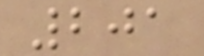201
